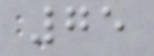75
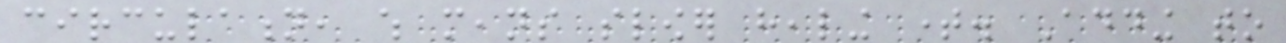circulation, which means slower healing time. Adding to
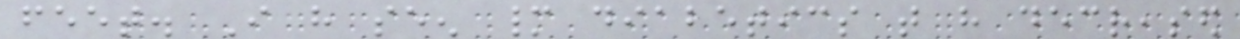feet. I have seen many diabetics that have decreased
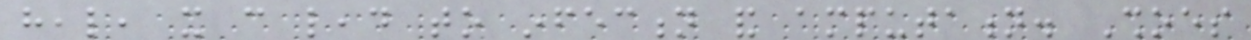heal, it can lead to infection and amputation. Shoes
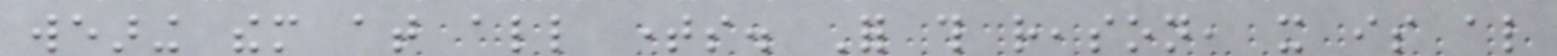wearing them at all times. For this reason, it is also
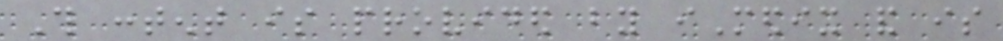This content is provided by iMedix and is
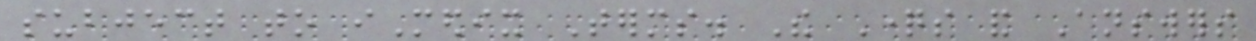subject to iMedix Terms. The Questions and Answers
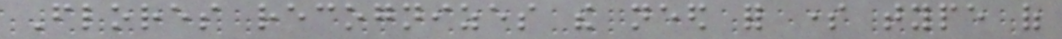Flores recognizes the need for some type of
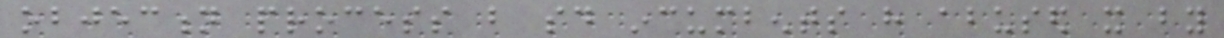objection process but said incumbents have abused it by
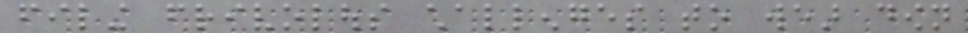filing frivolous challenges to wear down
